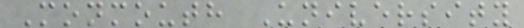Monmouth University
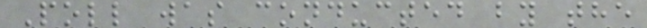Poll was conducted by the
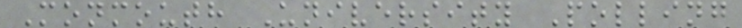Monmouth University Polling
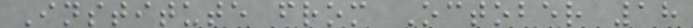Institute from October 18
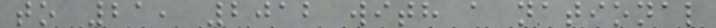to 21, 2012 with a national
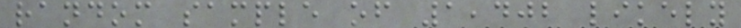random sample of 1,402 likely
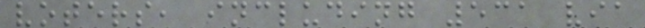voters, including 531 via
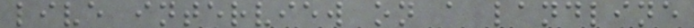live interview on a landline
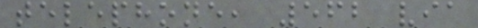telephone, 562 via
